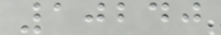10240
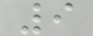9
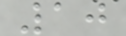10
